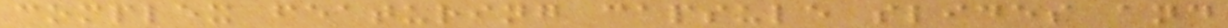complex featuring capsule slides and
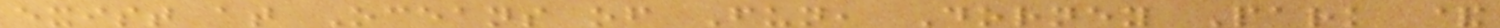exist at Oceans of Fun, Dorney Park &
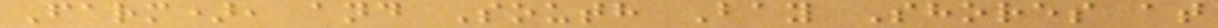Farm), and South Bay Shores at
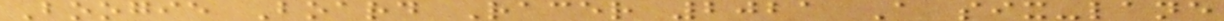Boogie Board Racer 2021 A six-lane
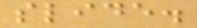slide.
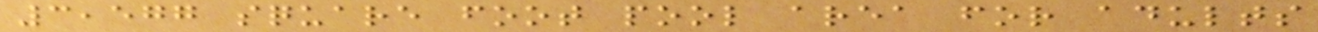3,577 square foot pool area for adults
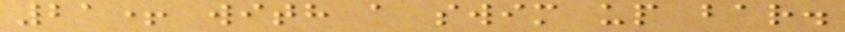21+ with a swim up bar.
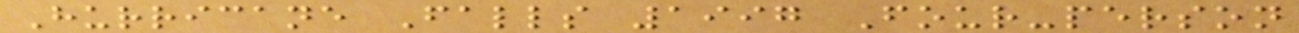Hurricane Falls 1997 Four-person
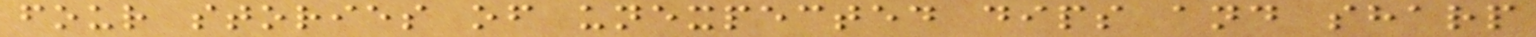four stories of unexpected dips and sharp
